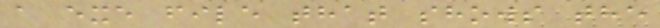a exe file that shows the
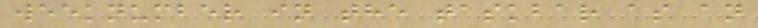weeknumber in the taskbar as an
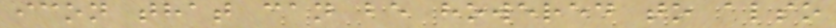icon that can be howered to also
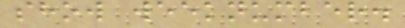show weeknumber.
